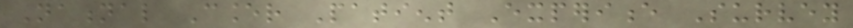National Cancer Patient Experience Survey
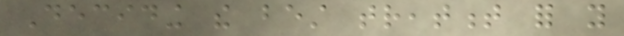Deciding the best treatment for you
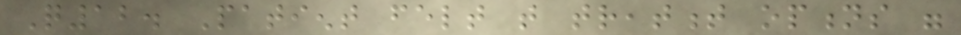Q12. Patient felt that treatment options were
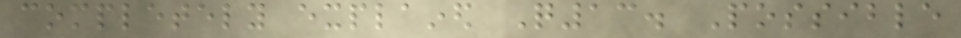completely explained Q13. Possible
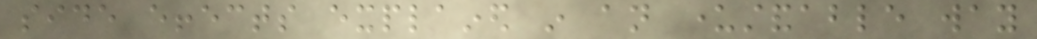side effects explained in an understandable way
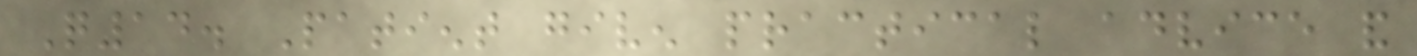Q14. Patient given practical advice and
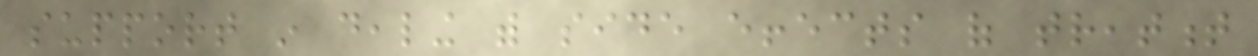support in dealing with side effects of treatment
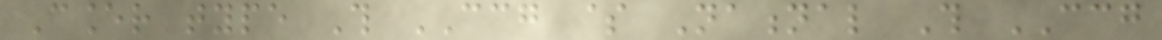Cancer type This CCG $ National This CCG
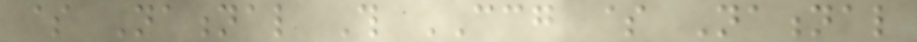$ National This CCG $ National
